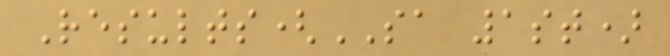Results(SA 1st)
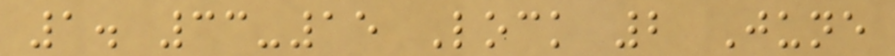1. 33-15 Lock 2 June
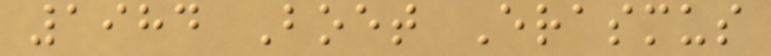1984 Boet Erasmus
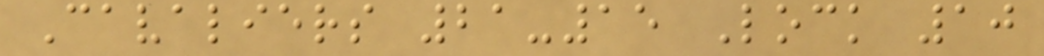Cavaliers 21-15 Lock 10
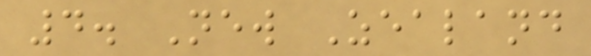4. New Zealand
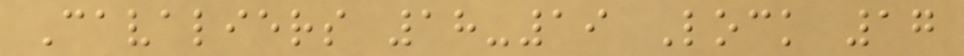Cavaliers 18-19 Lock 17
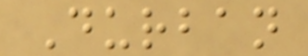Durban
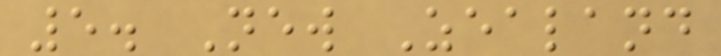5. New Zealand
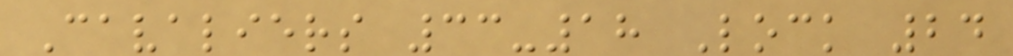Cavaliers 33-18 Lock 24
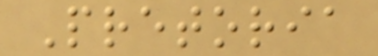Pretoria
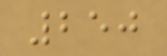250
